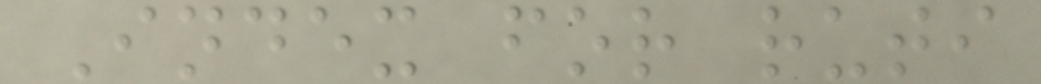Index for ruti
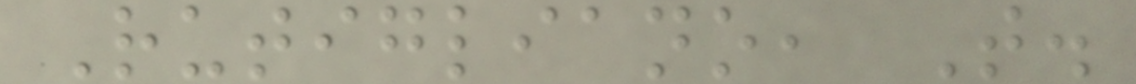Rutigliano, T.
